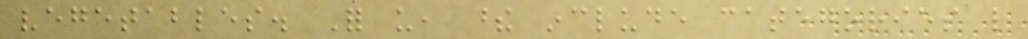vegetables. For us, these include categories like
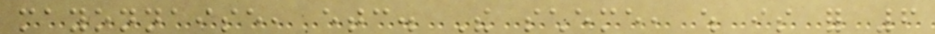mayonnaise, etc. The scheme, which is for 6
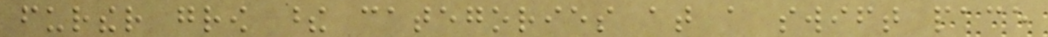further grow these categories at a swift pace
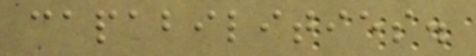capabilities.
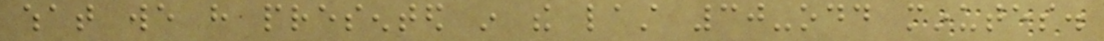what we have presented in the last 30-odd minutes.
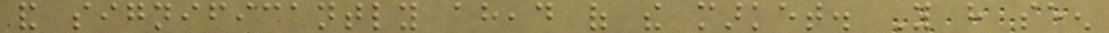and significantly ahead of the market. You have seen
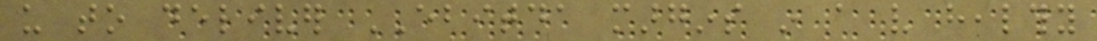us to deliver EBITDA margins in a very healthy
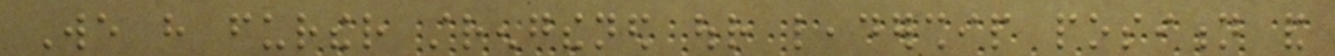We have further strengthened our leadership position and
